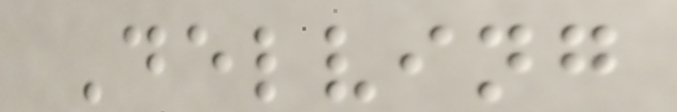Delving
